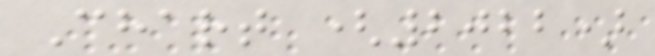Chart (2022)
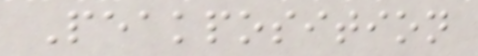Peakposition
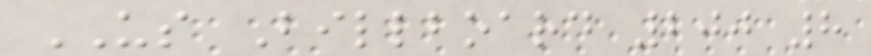US Billboard 200 8
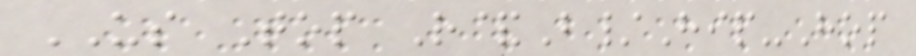US Top R&B/Hip-Hop
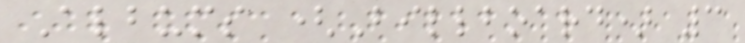Albums (Billboard) 3
